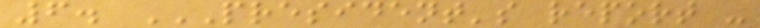6. PRESIDENT'S REPORT -
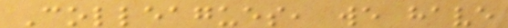Colleagues, we have
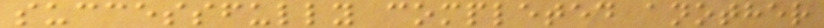successfully completed another
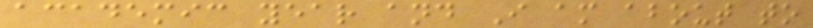academic year and I am about to
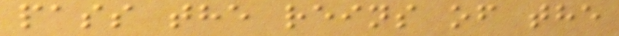pass the reins of the
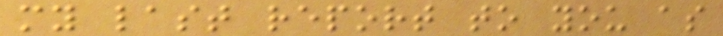my last report to you as
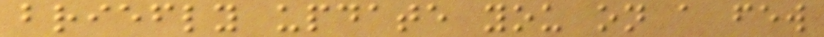briefly update you on a few
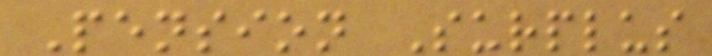Pension Surplus
